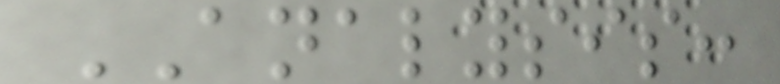ANALYSIS:
